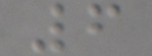6
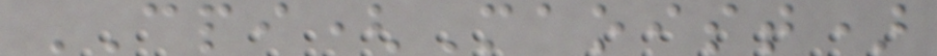CPI(Maoist)
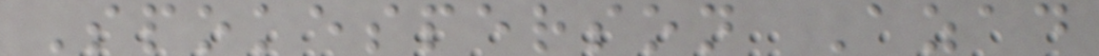Spokesperson Azad
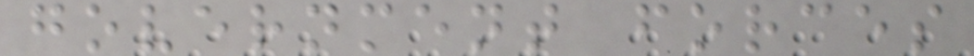government forces
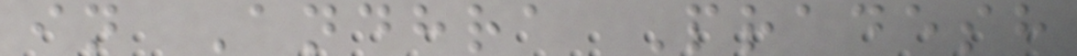in Andhra Pradesh
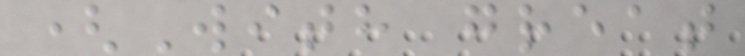(With great
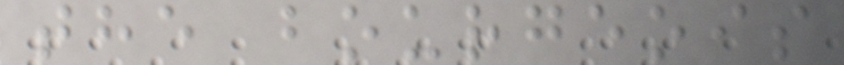the bourgeois
